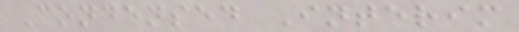Condensed Interim
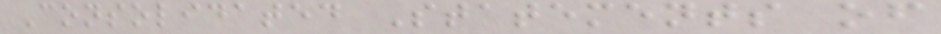Consolidated Statements of
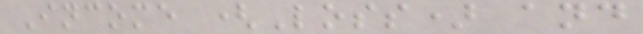Income (Loss) and
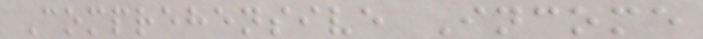Comprehensive Income
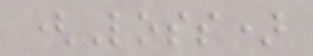(Loss)
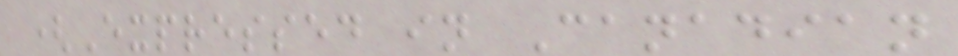(Expressed in Canadian
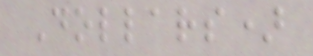Dollars)
